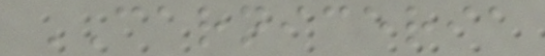CARNICERIA
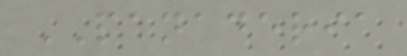PANADERIA
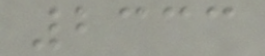2333
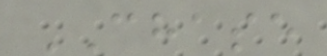CHASE
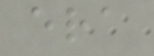era
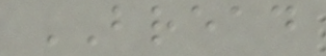BREAD
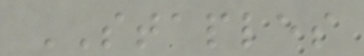STAPLES
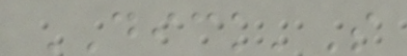DICK'S
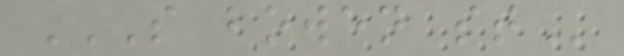S BOWEN ST
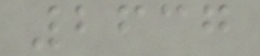2637
